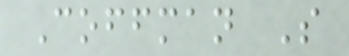Coffman S
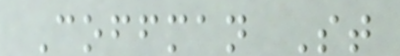Coffman St
